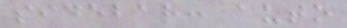sidebar: auto
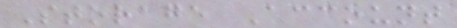Storage Account
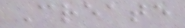Create
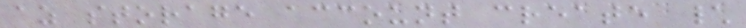az storage account create \
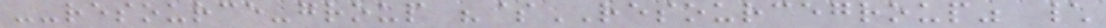--resource-group "$RESOURCEGROUP" \
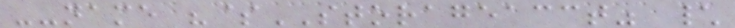--name "$STORAGEACCT" \
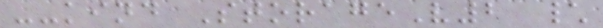--kind StorageV2 \
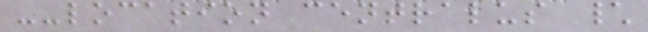--location centralus \
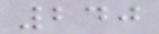240
